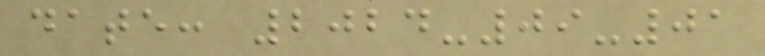date: 2024-09-01
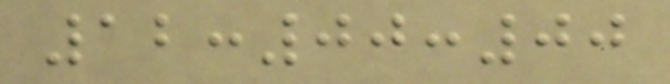12:00:00
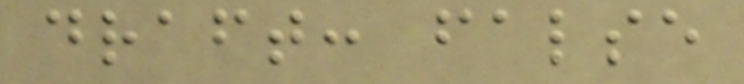draft: false
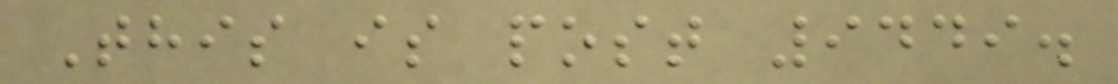This is post 9449.
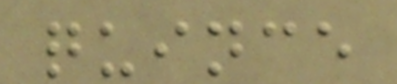quince
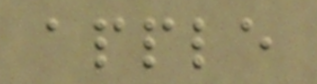apple
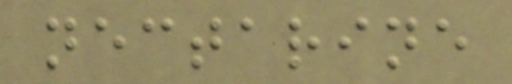nectarine
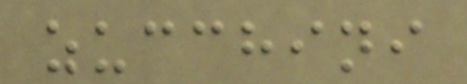zucchini
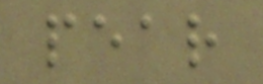pear
